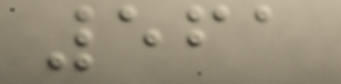561
